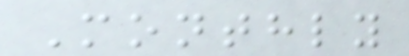Monthly
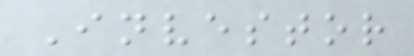Investor
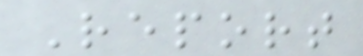Report
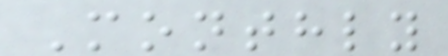Monthly
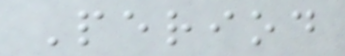Period
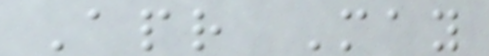Apr May
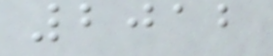2012
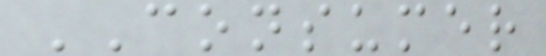CONSUMER
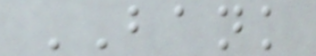BANK
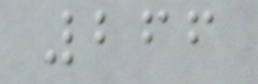266
